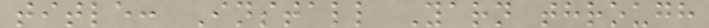title: Install Yarn through
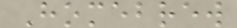Homebrew
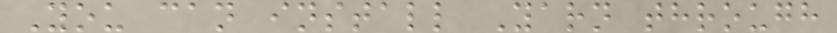You can install Yarn through
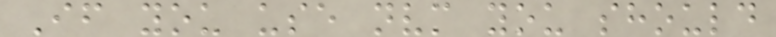If you use nvm you should
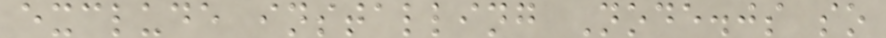exclude installing Node.js so
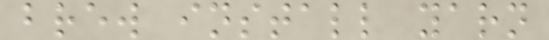brew install yarn
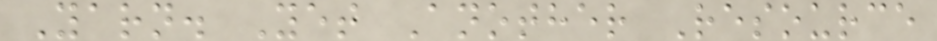Yarn. Yet Another Resource
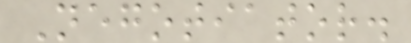Negotiator.
